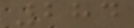284
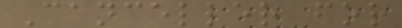Canceller for
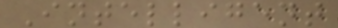Intelligent
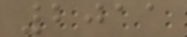2011
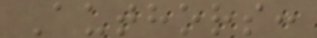Authors:
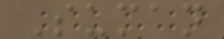Suman
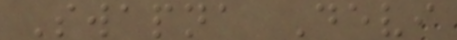Swapna Devi
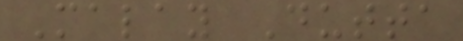Malay Dutta
